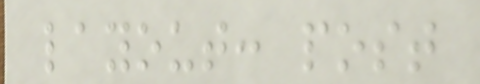layout: post
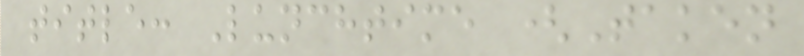title: Lunchtime (Taken
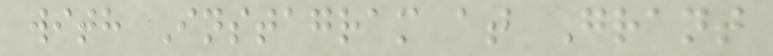with Instagram at Grant
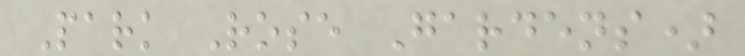Park Rose Gardens)
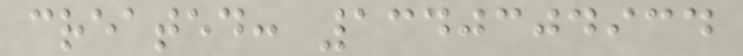created: 1340304934
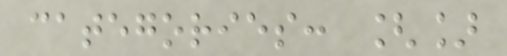categories: []
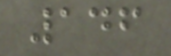146
